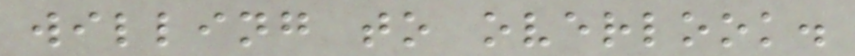willing to overlook.
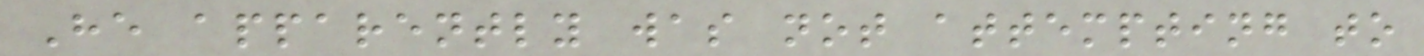He apparently was not attempting to
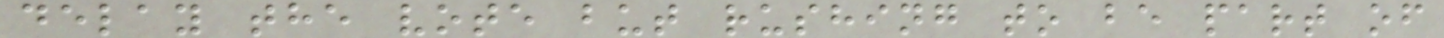delay the vote but rushing to be part of
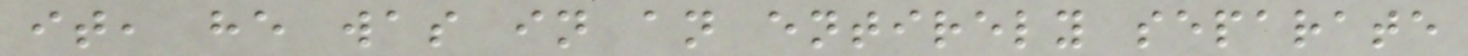it, he was in an entirely separate
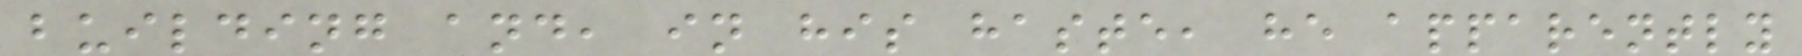building and, in his haste, he apparently
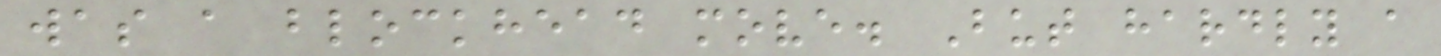was a blockhead move. But hardly a
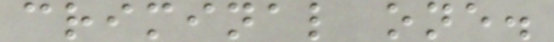criminal one.
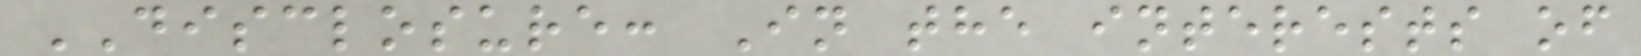DISCLOSURE: In the interests of
